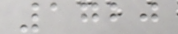1720
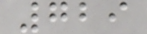729
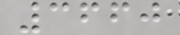3660
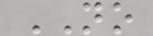NO
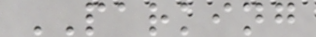PARKING
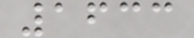1633
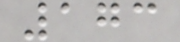173
